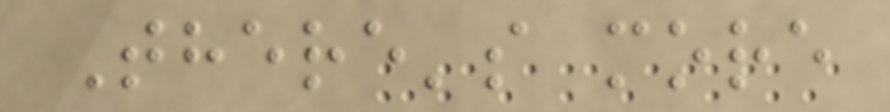There's more
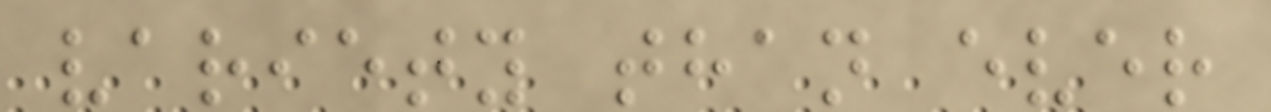variety than ever
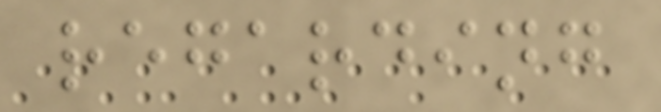regarding
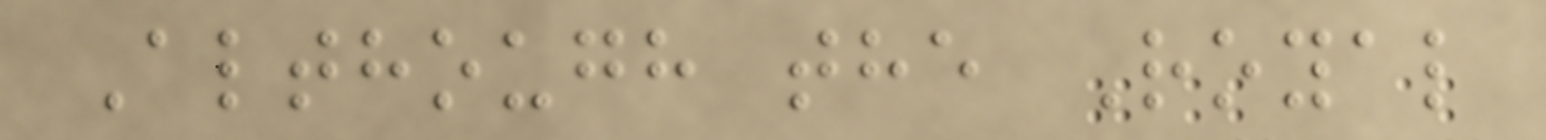Although the Royal
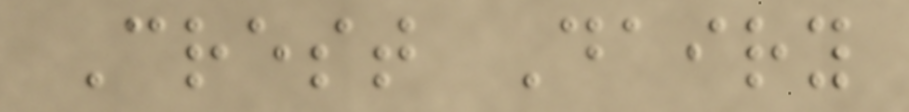Crest Dairy
